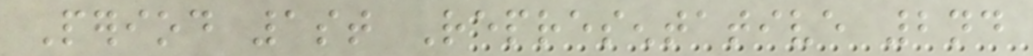Period 1st Representative 2nd
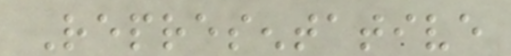Representative
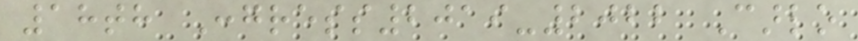18th Congress2019-2022 Carlo
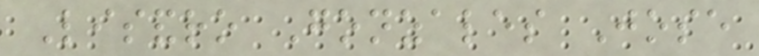Lisandro Gonzales Jose
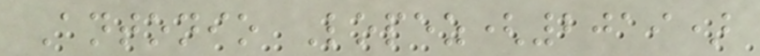Antonio Lopez(2019)
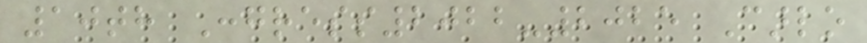10th Congress2022-2025 Carlo
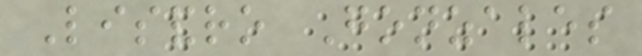Lisandro Gonzales
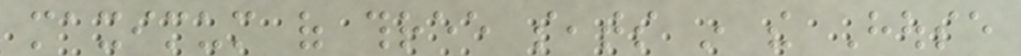maximum of three seats in the House
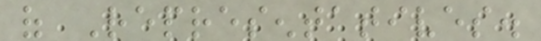of Representatives.
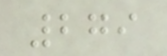279
